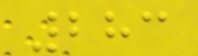283
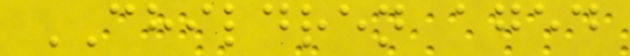CHILDREN aged
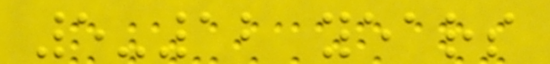5-12 years
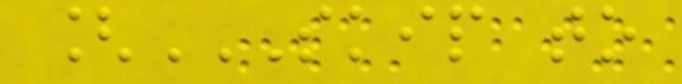[SKIP TO
